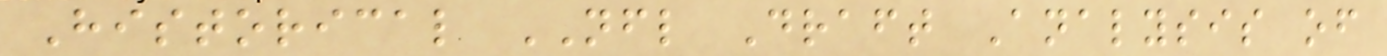Historical NFL Draft Analysis of
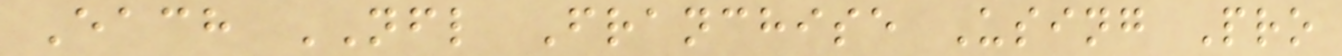Each NFL Franchise Using Pro
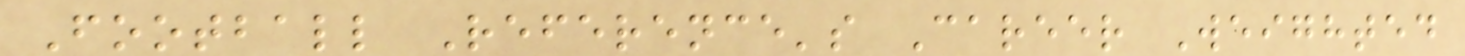Football Reference's Career Weighted
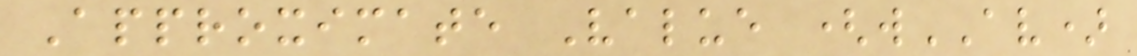Approximate Value (wAV)
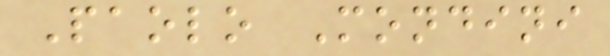Paolo Mondini
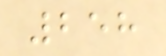258
